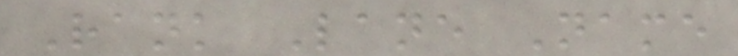Rank Lane Name
